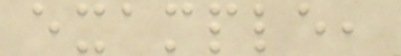example,
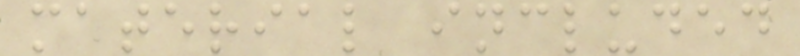material included
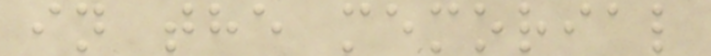in the memorial
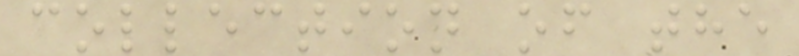collection of the
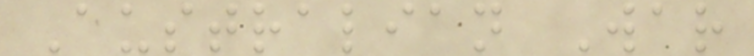Australian War
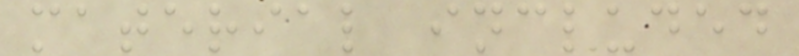material included
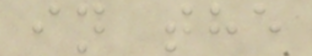in the
